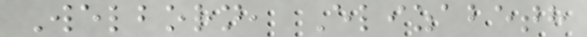Welborn, Elizabeth
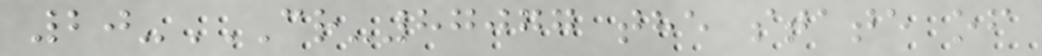20-CR-87077 THE STATE OF
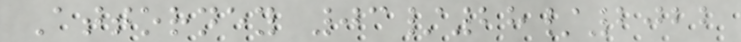Attorney 03/28/2022
